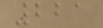221
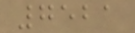7521
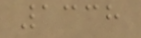1338
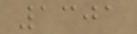1301
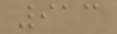913
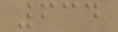634
